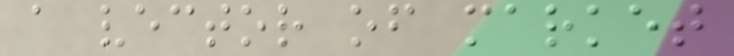a vector of market
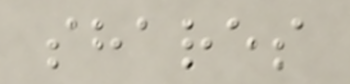shares
